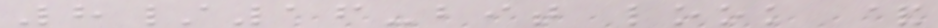8/16-bit look &
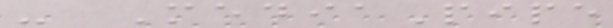- MediaPipe
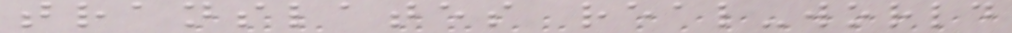translates real-world
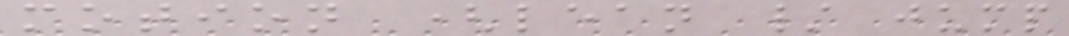motion (lean / jump
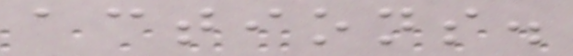actions.
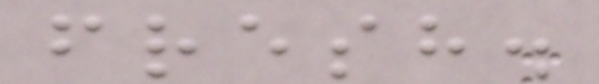fresh.
